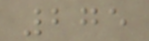275
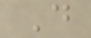D
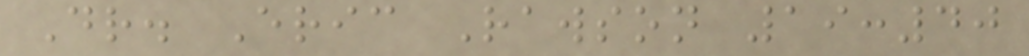Dr. Eric Rawson 19:40
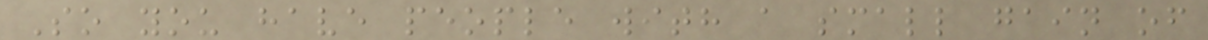So you have people with a small gain of
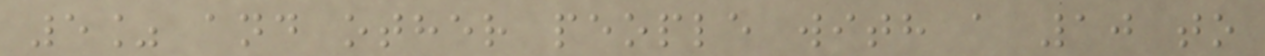5% and other people with a 10 to
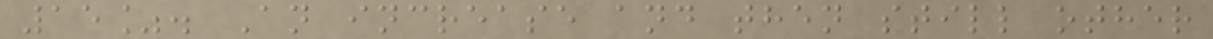15%. An increase and then still other
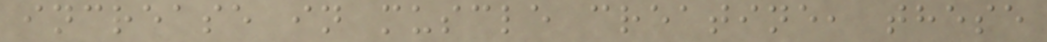increase in muscle creatine, these
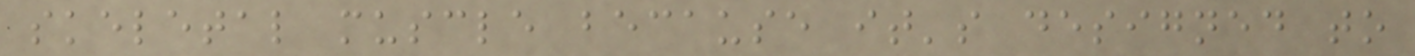skeletal muscle because it's designed to
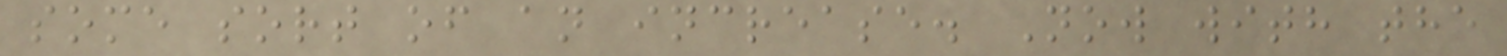some sort of an increase. Now with the
